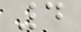4
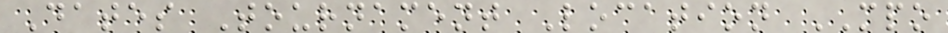Dates Tournament Location MPO
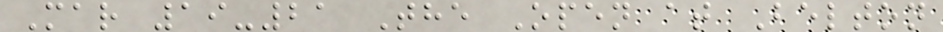Mar 19-21 The Open at Belton
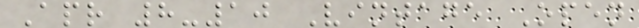Apr 8-10 Vintage Open
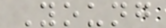Young
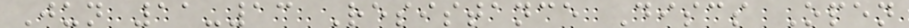Jun 11-13 Resistance Discs Open
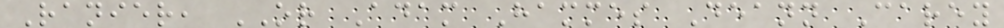Ranier, OR Adam Hammes Deann Carey
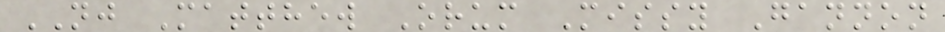NJ Matthew Orum Missy Gannon
